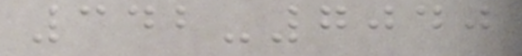342-7040
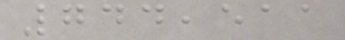744,511
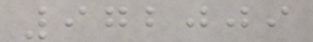972009
